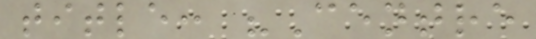title: "Centre
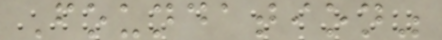Foundation"
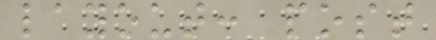layout: post
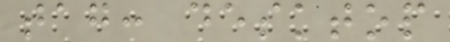tag: desktop
